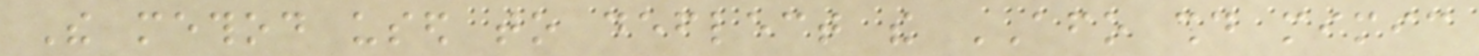The method used to deflect the AFO should mimic
